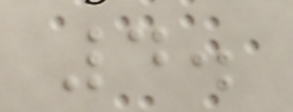4.
